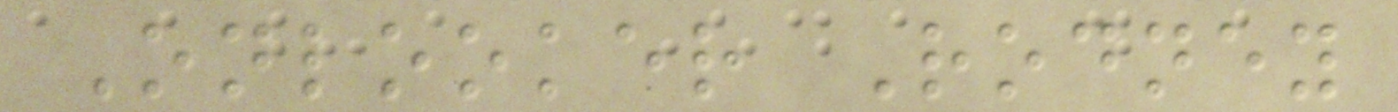Onlooker Rodney
